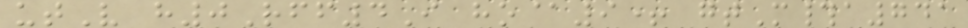utV h0Rff4I ho@9+ gtM#a741
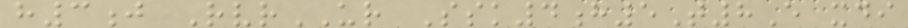h3j RvrUR Ssk4h5T8E xdi
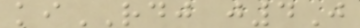kiRDJ j4J
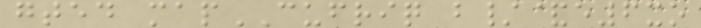gted mapCUFRIQ b/&e6xo
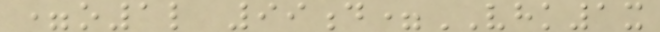=o1l 99d=VHK1x
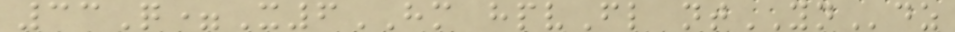33Q=X6HM hpvFl ntYNdz
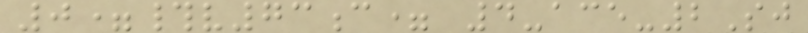0=#v73c= 4-ace-2Sj
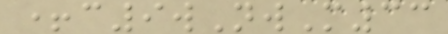+c9wNwM33
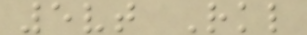5vt Rkl
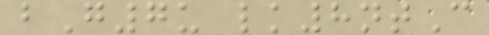bG7u lk8ntC
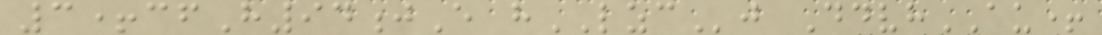3+cfH94jE hLZCj DdvhAU+
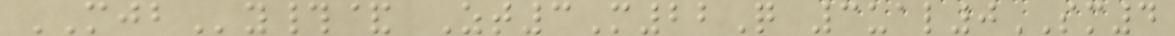MJBy#& Zt3M22Q 3ual0SM4
